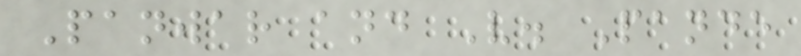Panwar and V. Pande
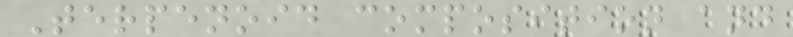Terpenoid composition and
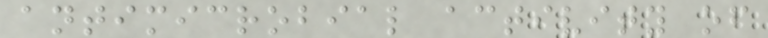antimicrobial activity of
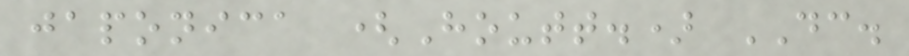japonica (Houtt.) DC.
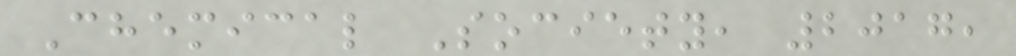Chemical Society, 2017,
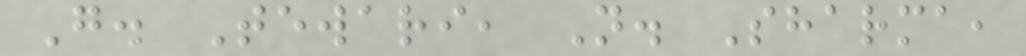G. Tewari, N. Sharma,
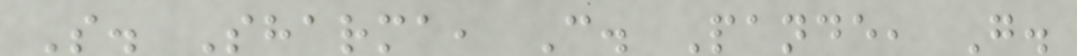S. Sharma, C. Pande, G.
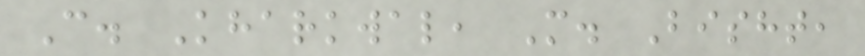C. Kharkwal, M. Bisht,
